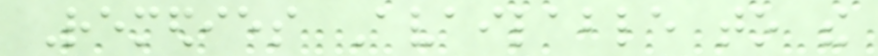Remedies Available to the
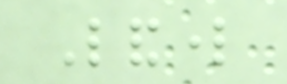Landlord
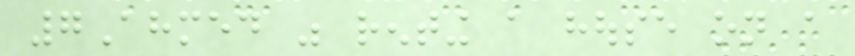7Ahmed was renting a house on a
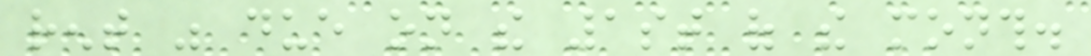rent was due on the 1st of the month.
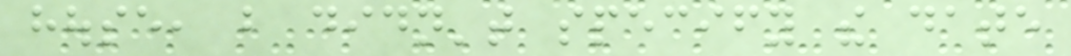house, but didn't specify the date
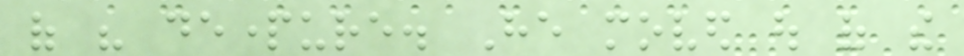of his departure. He moved out of the
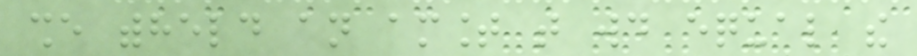she withheld an amount that would equal the
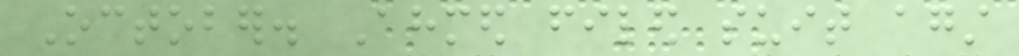October. Ahmed filed suit against
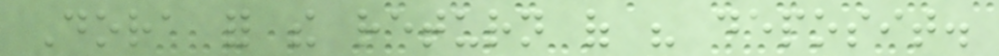Dora for the return of his deposit.
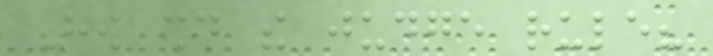How should the judge rule?
